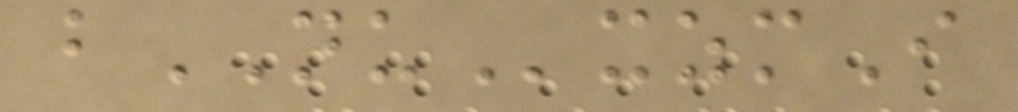bNUxzmI
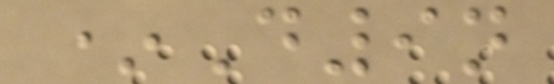*D9n
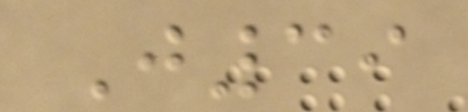J39
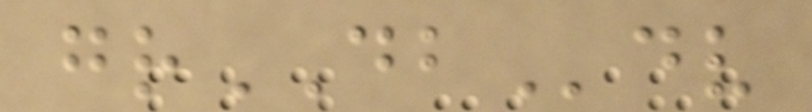grDBdv
